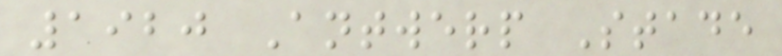1920 Antwerp Stade
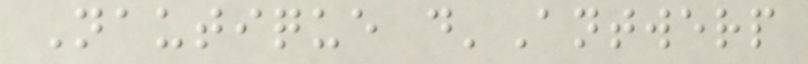Nautique d'Antwerp
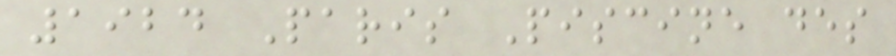1924 Paris Piscine des
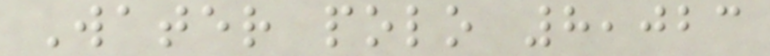Water polo 8,023
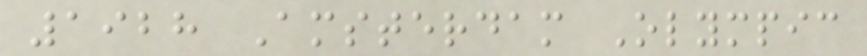1928 Amsterdam Olympic
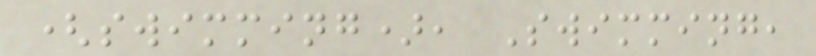(swimming), Swimming,
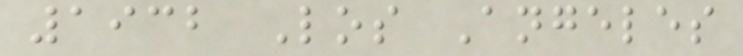1932 Los Angeles
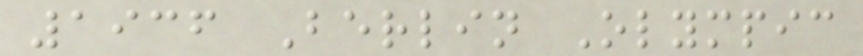1936 Berlin Olympic
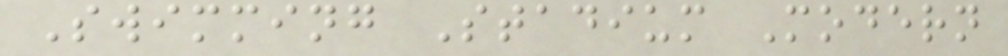Swimming Stadium Modern
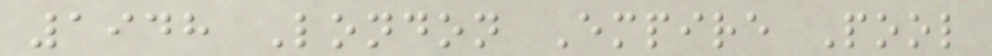1948 London Empire Pool
